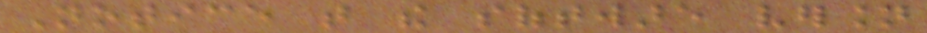Notice that the software version
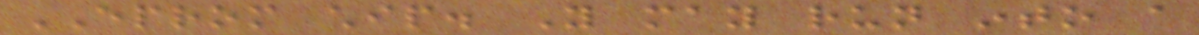EPROM chip. You may run into a
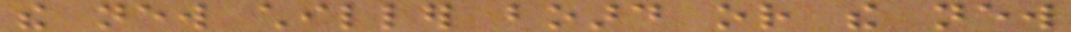the new chiller board or the new
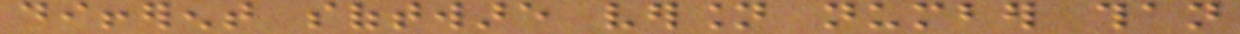different software version number than
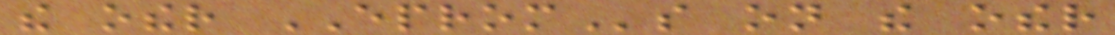the other EPROMs on the other
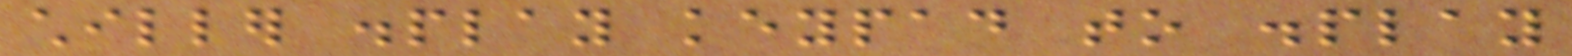chiller display keypad to display
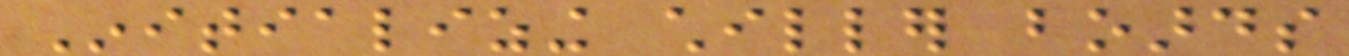Initializing chiller boards
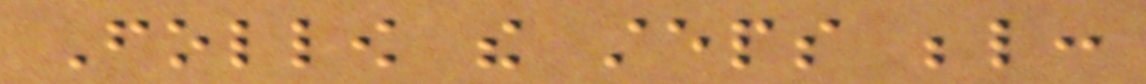Follow the steps below:
